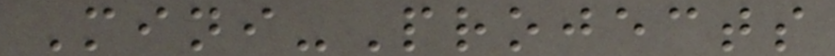Mini-Projects
